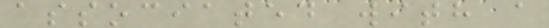associated with a
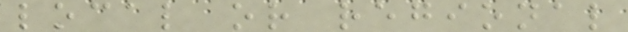local or regional
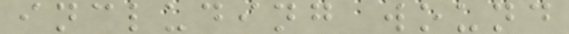including wound
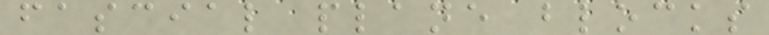fascial plane blocks
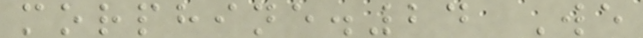morphine.24 We
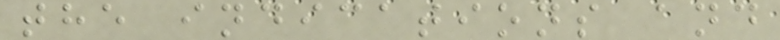the indications and
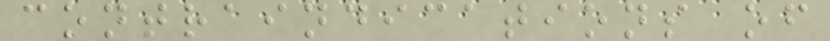contraindications of
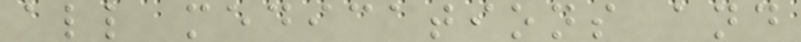all medications and
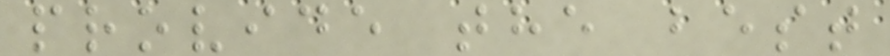provide the best
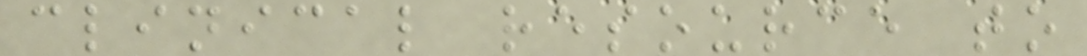clinical resource to
